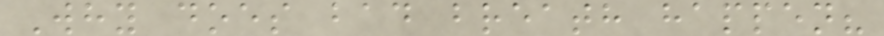Why does bad breath happen?
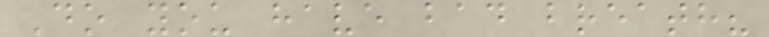Do you have bad breath?
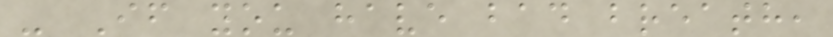- If you have bad breath,
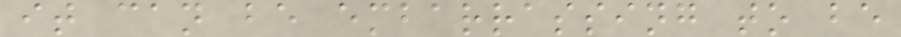it can be embarrassing to be
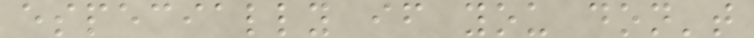especially if you don't
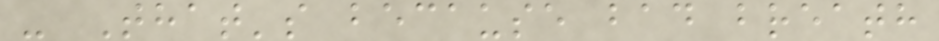- That's because bad breath
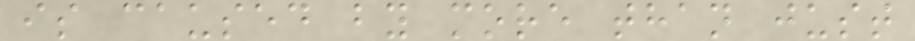is caused by more than just
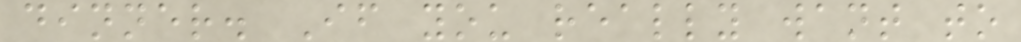dinner. If you really want to
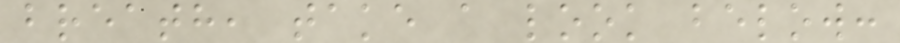breath, take a look below:
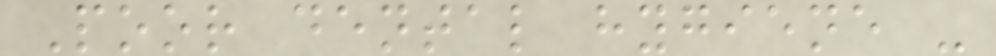Poor dental hygiene -
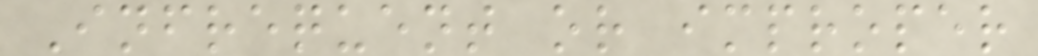Infrequent or improper
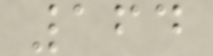164
